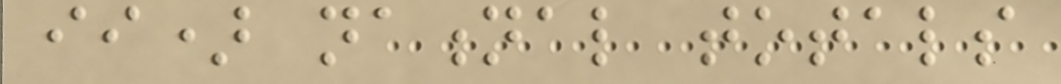ii) national totals
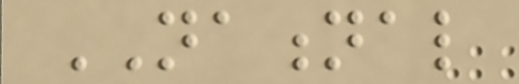NATIONAL
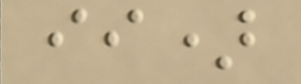ii)
